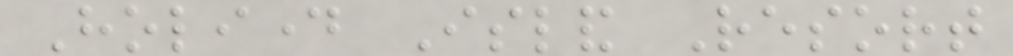Holiday Island Resort
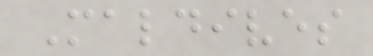Maldives
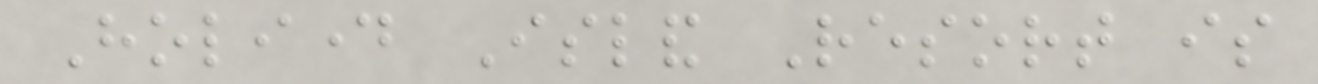Holiday Island Resort is
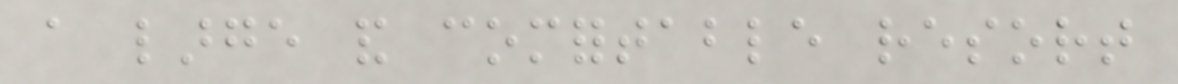a large and comfortable resort
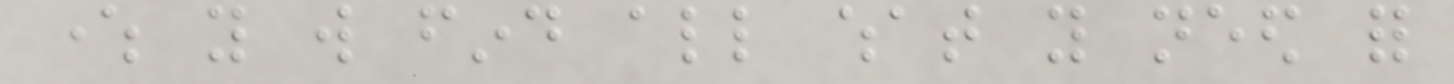where you will find all what you need for
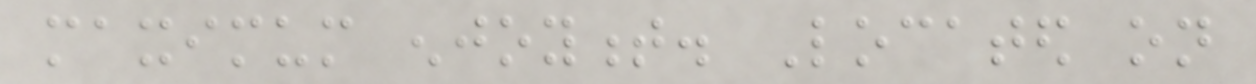maximum enjoyment. Located on
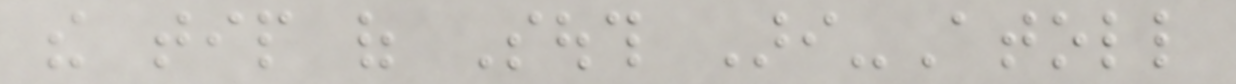the tip of South Ari-Atoll
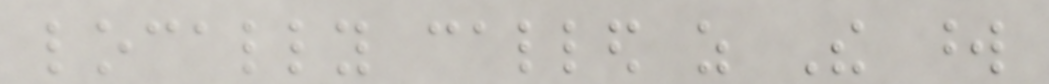locally called as The word
